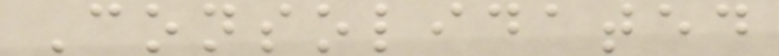Consolidated
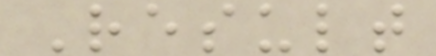Result
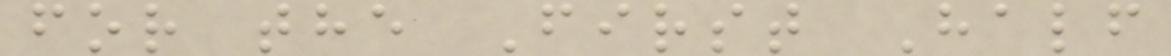for the First Half
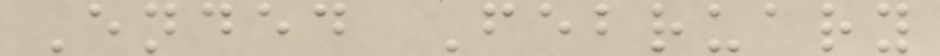Ended February
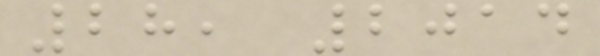28, 2014
